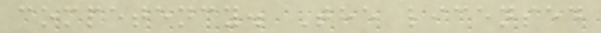competency. The licensed
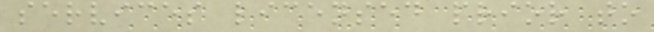services licensed prior to
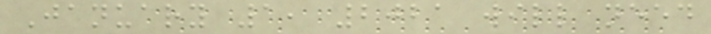January 1, 2021 will need
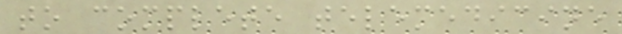to complete telemedicine
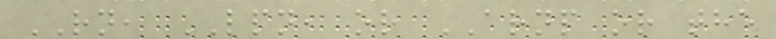RN, LPN, or ARNP or the
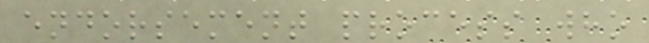endorsement process who
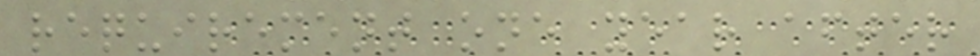requirement one year after
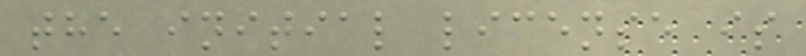the initial license is
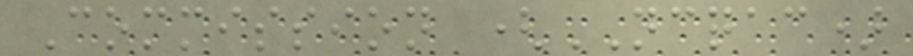Commission (NCQAC)
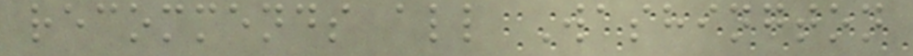recommends all Washington
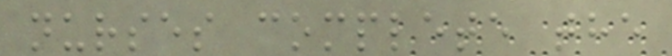nurses complete the
